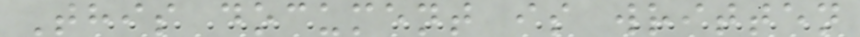This document is written
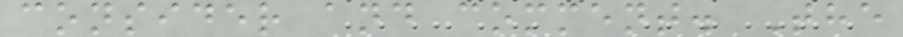consider and comment. The
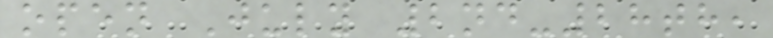open July 2nd-28th,
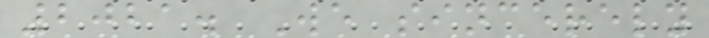2021. We sincerely
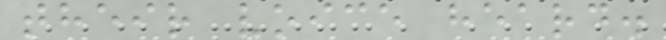their voice heard.
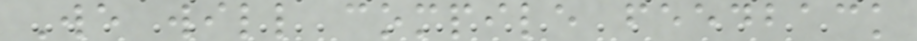We will compile feedback
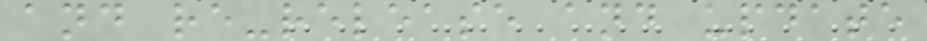and re-release and update
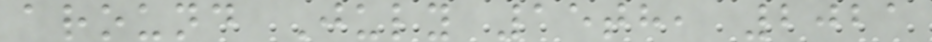around July 15th, 2021
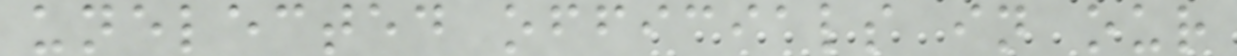unelected officials in our
